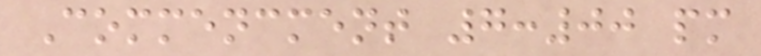Commencment 7:00 pm
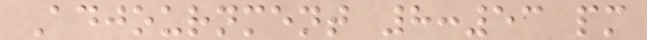Adjournment 8:53 pm
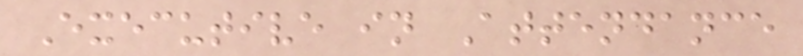Executive in Attendance
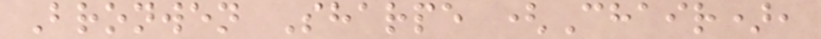Bronwen Sharpe (Chair),
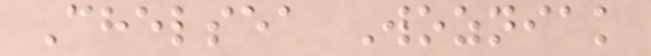Chelsea Wozniak
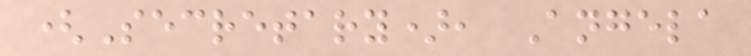(Secretary), Angela
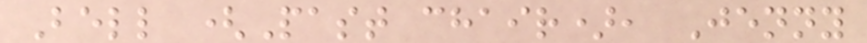Bell (Past chair), Jenny
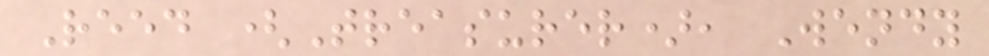Reed (Treasurer), Wendy
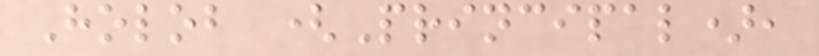Holob (Principal),
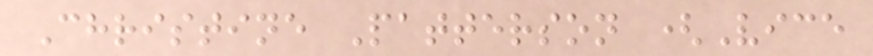Christine Patterson (Vice
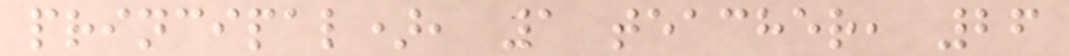principal), 1 teacher, 26
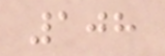108
